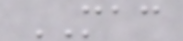MAC
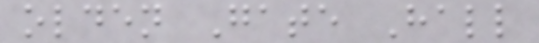olden Gate Hall
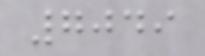7049
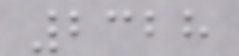2328
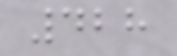428
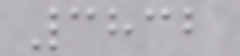3832
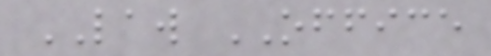LAW OFFICE
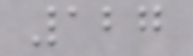127
